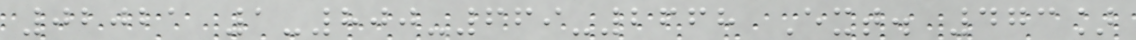02021 1-800-669-2668 Ext. 473]
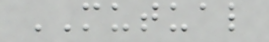MUTUAL
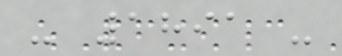- 1891 -
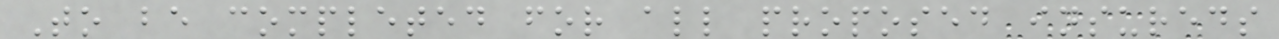To be completed for all proposed insureds
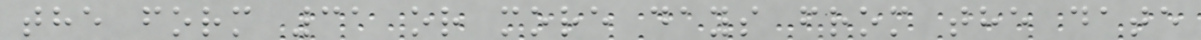the form 31 or more days from the date
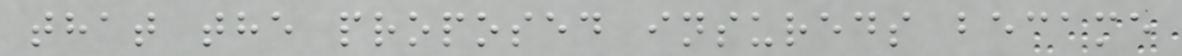that the proposed insureds became
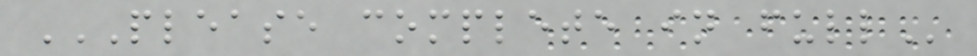PLEASE COMPLETE IN FULL
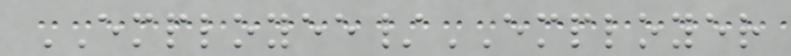EMPLOYEE/EMPLOYER
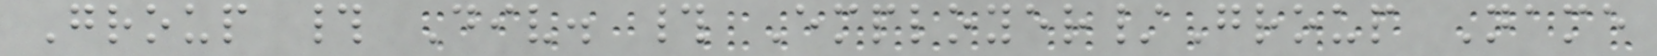Group # Div. # Employer/Group Name
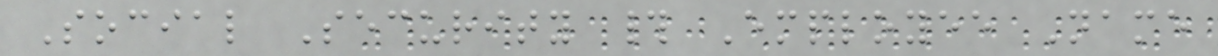Social Security # Employee Name
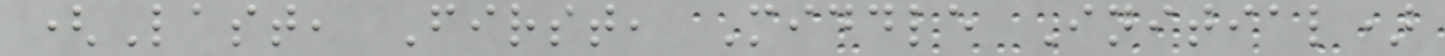(Last, First, Middle Initial)
